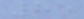85
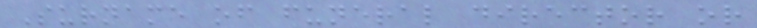Surname of funeral director or
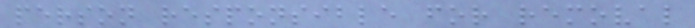person responsible for removal
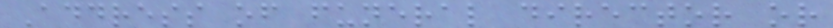Address of funeral director or
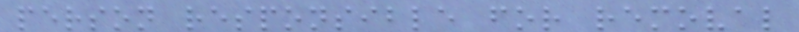person responsible for removal
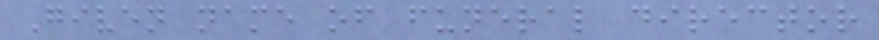Given name of funeral director
